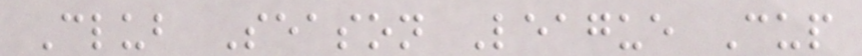Club Season League Cup
